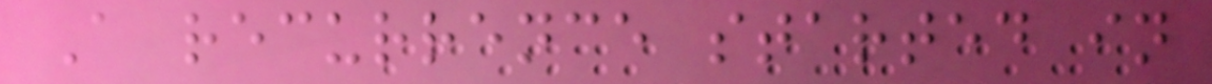A recurrence started in
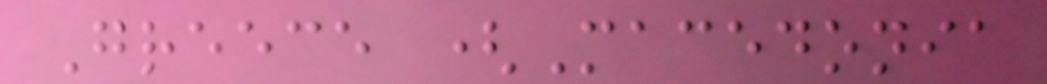Greece (Macedonia
